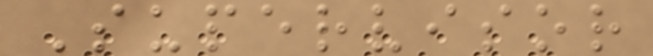Supervisor
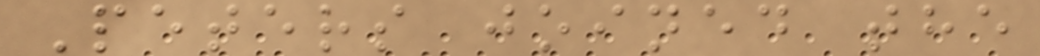Peters joined the
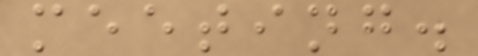meeting.
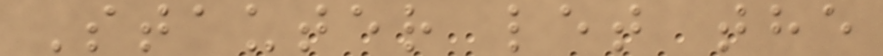Stauter let the
